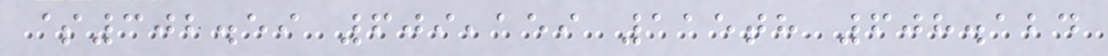$302.59 609,159 115th 608.124
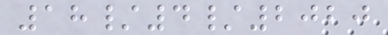18/4/2020
